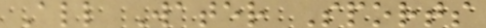All Water Sports
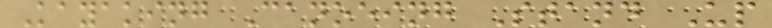Kayaking Canoeing Stand Up
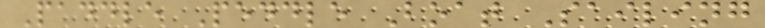Paddle Peddle Boat Sailing
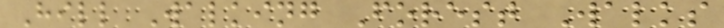Hill Walking Forest Walks
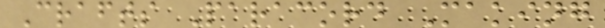Crafts Paracord Making
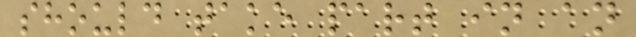should take part in an
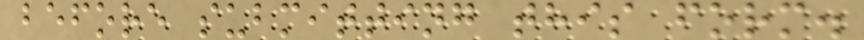before submitting this form.
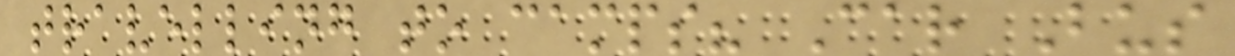travelling to camps? Car Bus
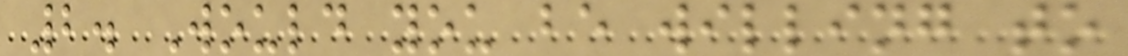2. Would you be willing to
